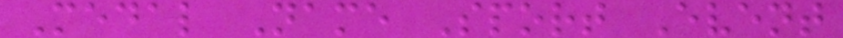Medal Name Sport Event
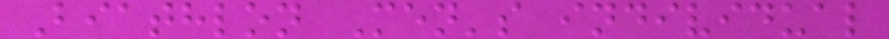Biathlon Men's individual
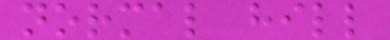normal hill
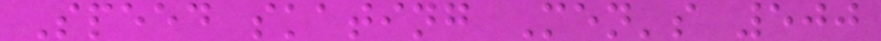Speed skating Men's 500
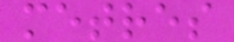metres
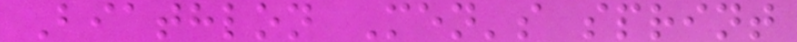Biathlon Men's sprint
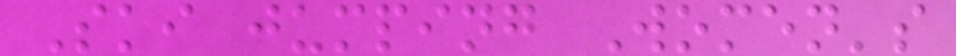Ski jumping Women's
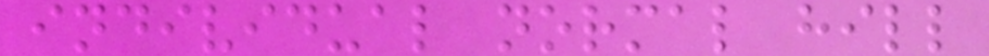individual normal hill
